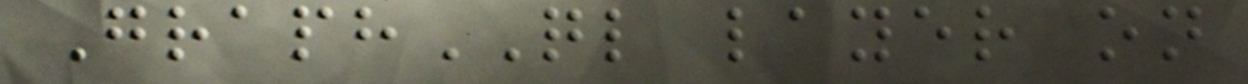GraphQL layer on
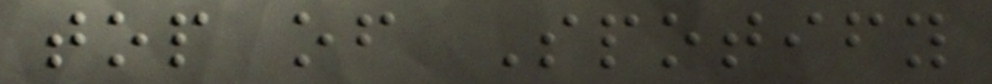top of Spotify
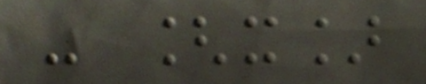- [x]
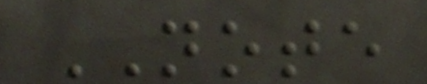NOTE
